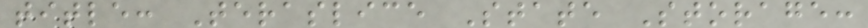title: Teraslice State Storage:
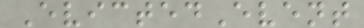EvictedEvent
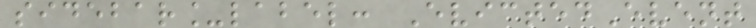sidebar_label: EvictedEvent
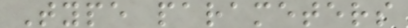Type parameters
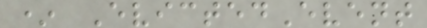* EvictedEvent
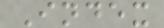Index
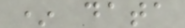* data
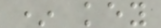* key
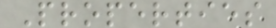Properties
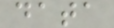data
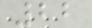22
